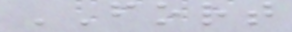FORT
